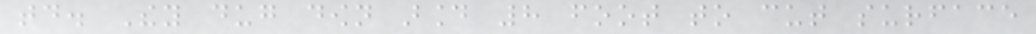today. They dug down around 8 foot to cut surface
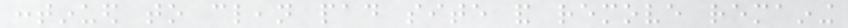continued to clean pad site and remove remaining
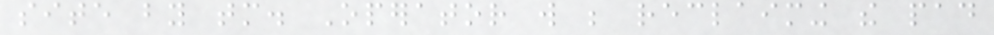site by tomorrow. Operator will be reclaiming the pad
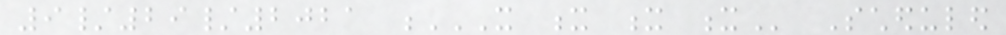9/29/2021 X X X X Scheduled
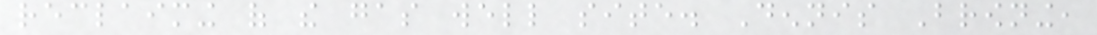reclaiming of the gas well site. Dennis Browning,
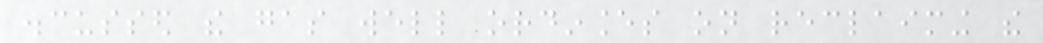discussed the gas well ordinances on reclaiming the
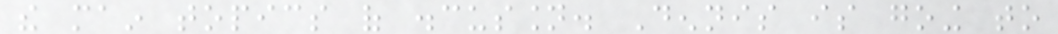the main topics of discussion. Dennis is going to
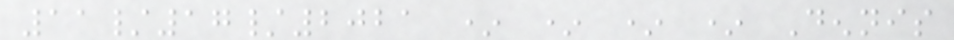11/17/2021 * * * * Dennis
